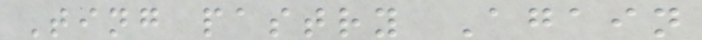Ting pastry Again
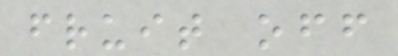fruit off
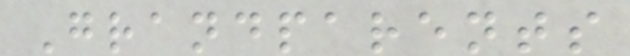Grandparents
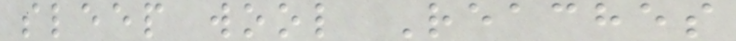sleep wool Reaches
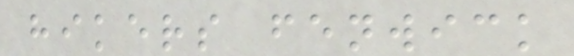hikers fenwick
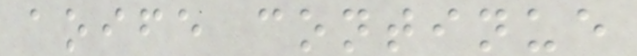aoife continue
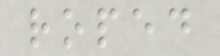roped
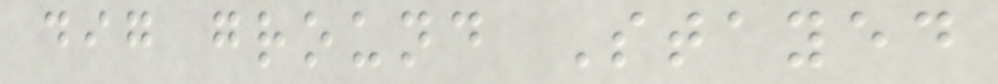dig ground Stayed
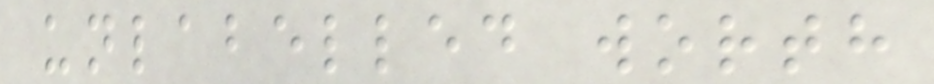unlabelled worth
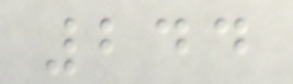244
